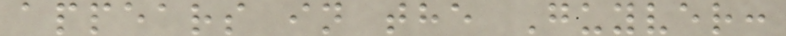appears in the Guyver:
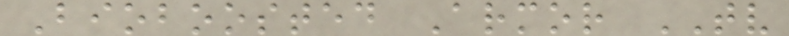Bioboosted Armor TV
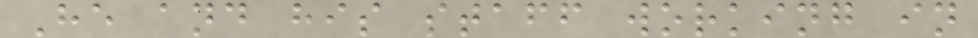He and his staff working in
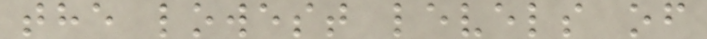the lowest levels of
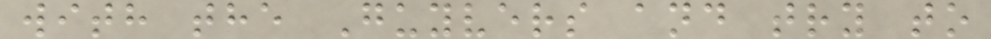with the Guyvers and try to
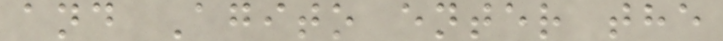and Agito enter the
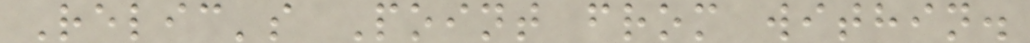Relic's Point from within.
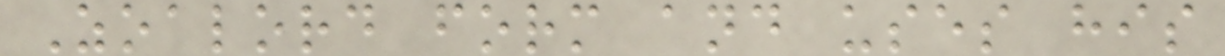Zoalord form and uses his
